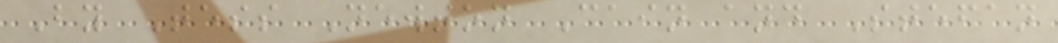By Tess Newton Cain and Stefan
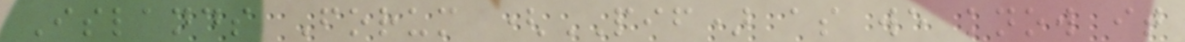Islands Forum (PIF) as we know it
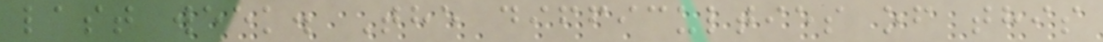last week. The difficulties of this
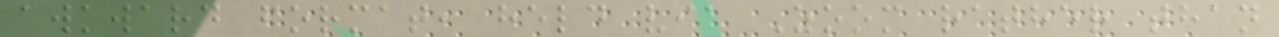awkward format, held via Zoom rather than
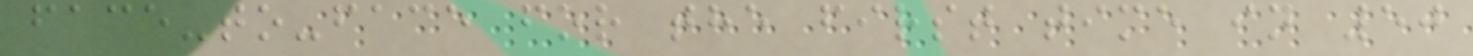face-to-face for the first time in 50
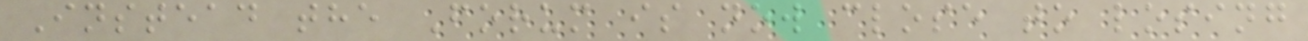Instead the Forum is now close to losing
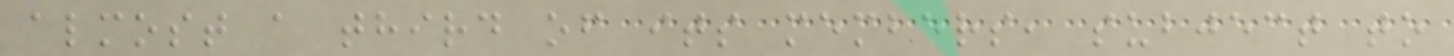almost a third of its members, subject to
